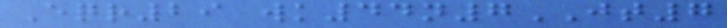Eqr29 wk44n7JT7
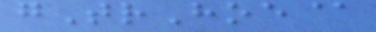gTrHoe@
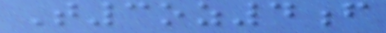T3oz4f
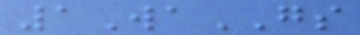1WaGS
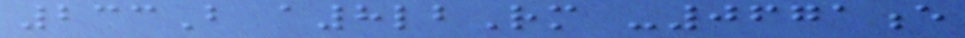233B a8lbRm -0671e
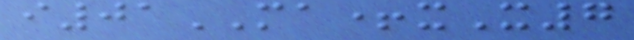i01MA+xX7
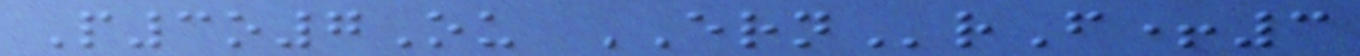P3o7Ou ERNrF+3
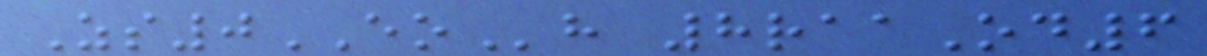Zs0EOh 8raaOd6
